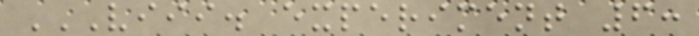VIII. EXPERIMENT 6:
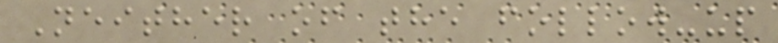Neither of the follow-up
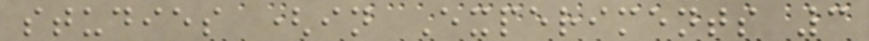studies (in Experiments 3
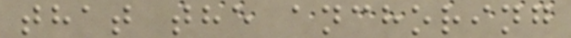that the anchoring
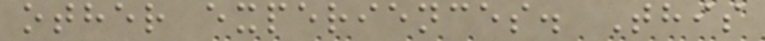other experiences. This
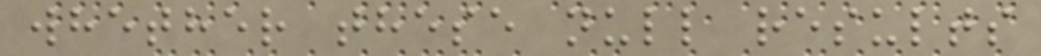whether these null results
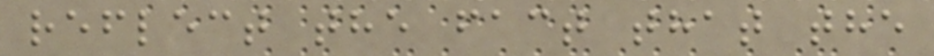reflect the fact that the
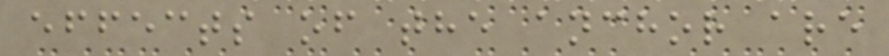effects of the anchor are
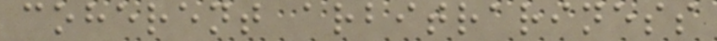coherent arbitrariness
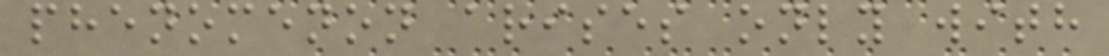phenomenon arises only with
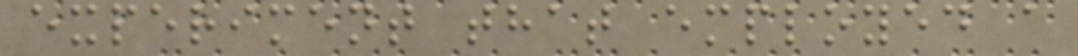experiment that employed a
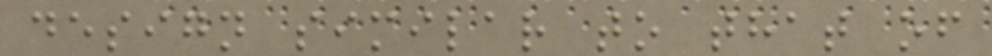design similar to that of
